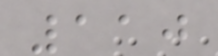110
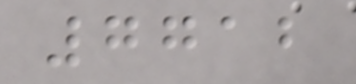7712
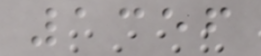1356
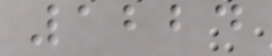1224
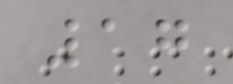17
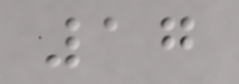17
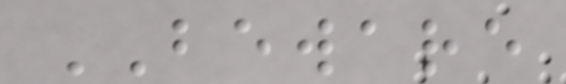BEWARE
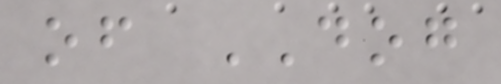of DOG
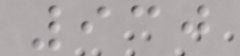930
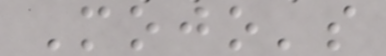Mojo's
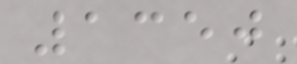1350
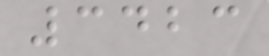3423
